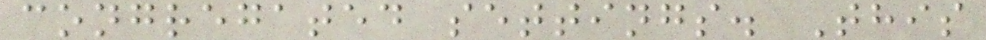congregated settings. This
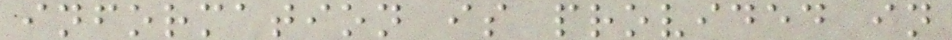information is provided in
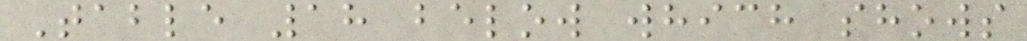Table 18 below which shows
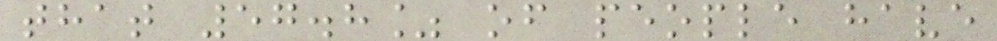that 57.8% of people have
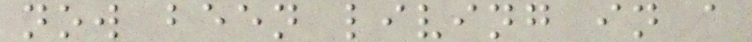now been living in a
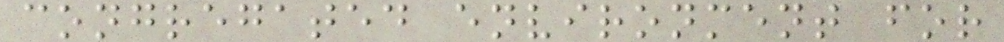congregated environment for
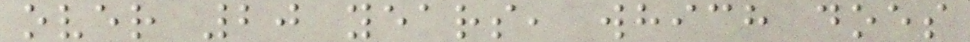over 20 years, which does
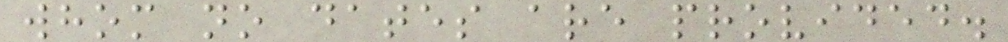whom no dates are provided.
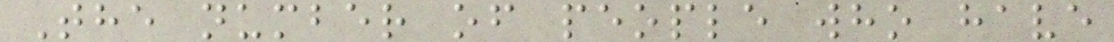The number of people who have
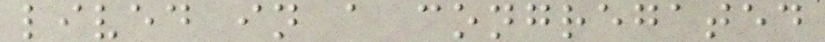lived in a congregated
